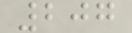207
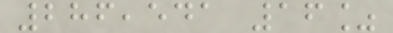286,541 16%
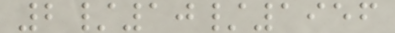2/10/1956
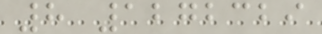8 1272329
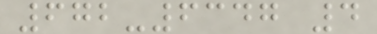672-6347 4
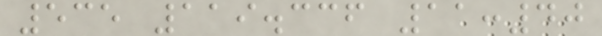535 119.336 11:40
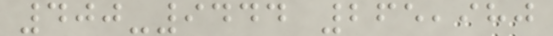400-9444 265,980
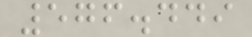576.449
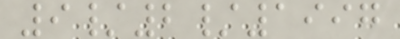9/2/1997
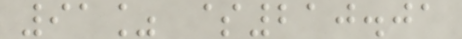91% $210.01
